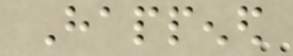Happened
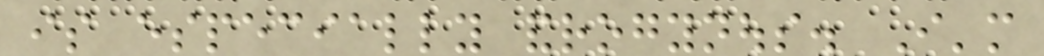is especially androgynous. I'm
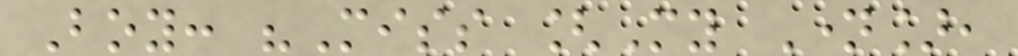Boy: "Miss [My Name],
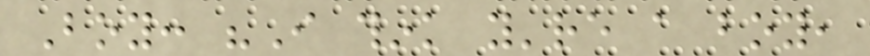Boy: "I think you're a boy,
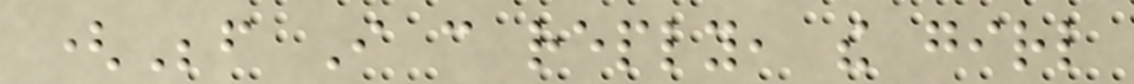(Before I can reply, the girl
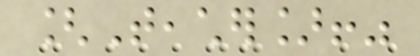[Teacher]!"
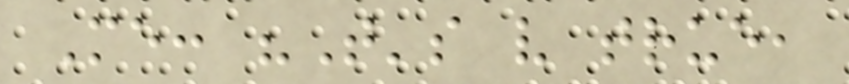Me: "That's very true,
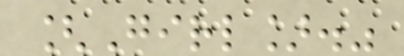[Girl]."
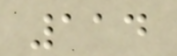114
